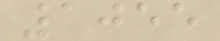1055
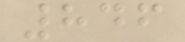846
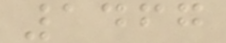1467
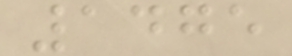1475
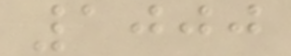1000
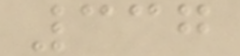337
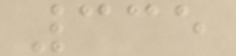335
